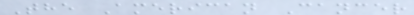The American Cancer
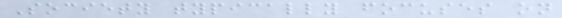Society typically focuses on
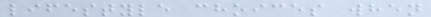lifestyle choices when
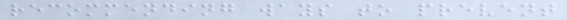recommending ways to prevent
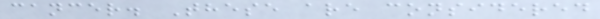cancer. These are considered
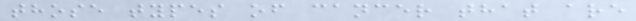those types of cancer that are
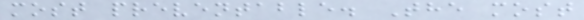most preventable. The most
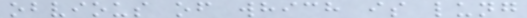obvious of which is lung
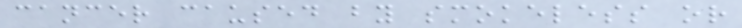cancer caused by smokeless or
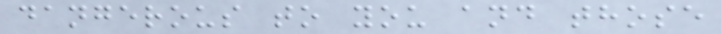dangerous to you and those
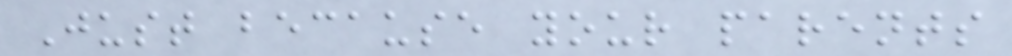Just because your parents
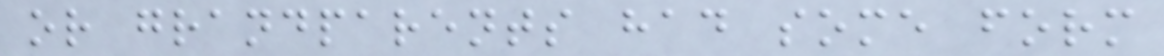or grandparents had some form
